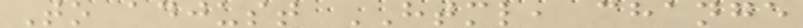To adjust HTML, change
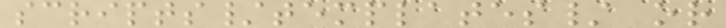scripts/templates/ or
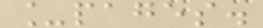_pages.
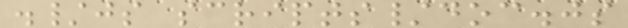./js scripts/doc.js
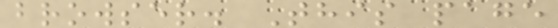browser. This page
